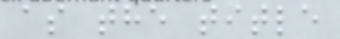as the title
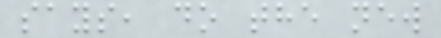says, do the new
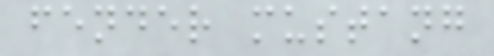fender mustang
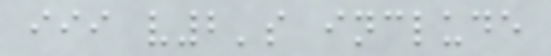iii v2's include
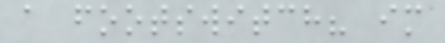a footswitch? im
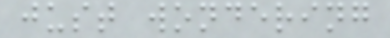just wondering
